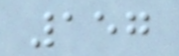157
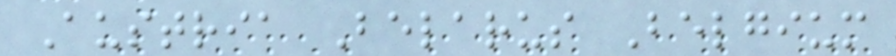Austria Belarus Belgium
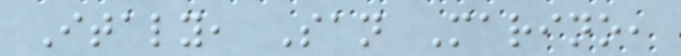Italy, San Marino,
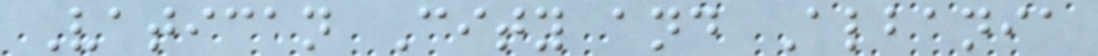Vatican City and Albania
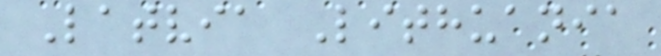Latvia Lithuania
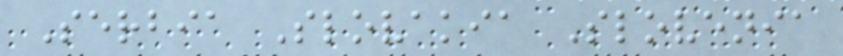Serbia Slovakia Slovenia
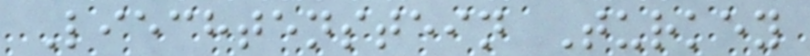Liechtenstein Turkey
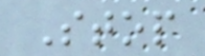Stop
